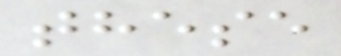these
